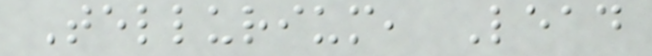Tellurium, Lead
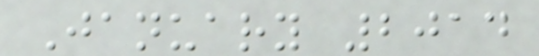January 2014
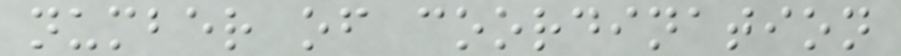number of coordination
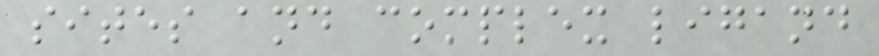sites and complex ligand
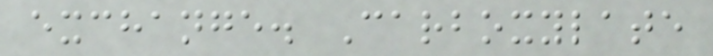exchange. Carboxylate
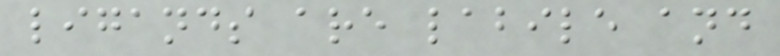ligands are labile and
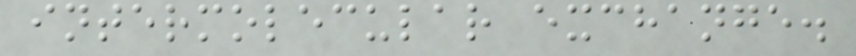intermolecular exchange.
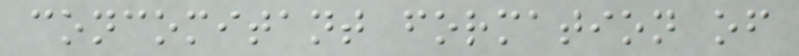concomitant formation of
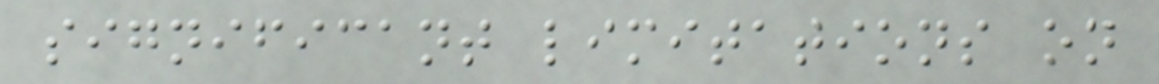significant limitations on
